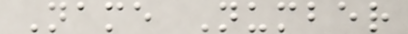Name Number
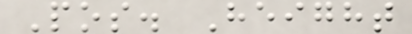Pos. Height
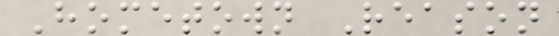Hometown Reason
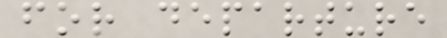for departure
